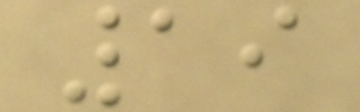19
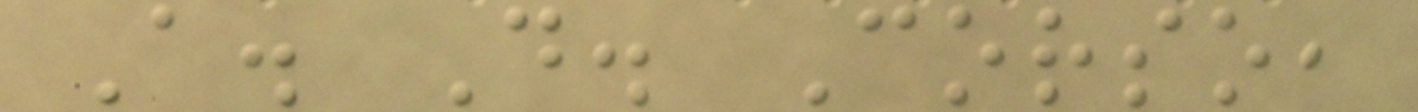A. D. Corso,
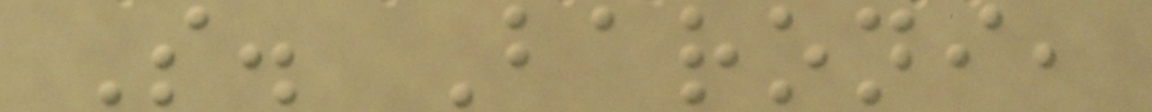S. Baroni,
